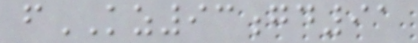fKZ93gd91
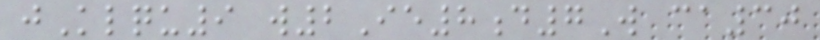jKlqu9 w2Ie8d7W ca30
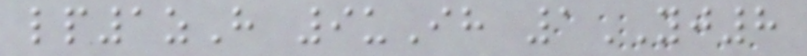lp1zH 9uIh 1YJ8
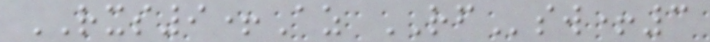RXS9+Az RFsw+3
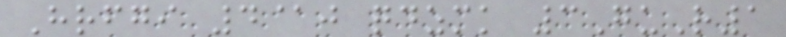Hrfgi 4@j qdzmk 3GuR1
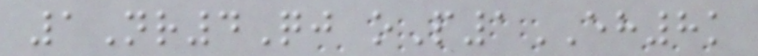1Nr4Qj oP1EH8k
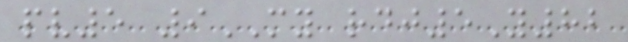pv5 9MY rdj5Y82
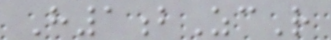H1bZcR
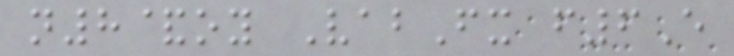n8&oy VabFx f6E
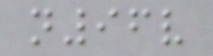n96v
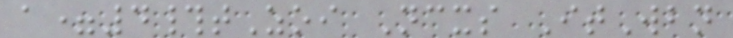a=4#tZoi Ncxs ItWbn
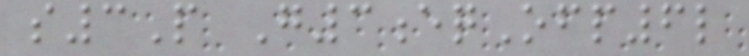s3P G3eqOfp6l
